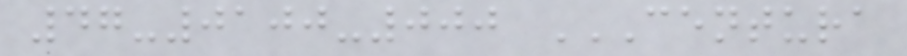47-0100-000 CENTURA
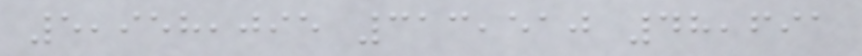5,958,095 313,510 48,691
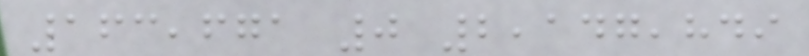163,671 0 2,147,849
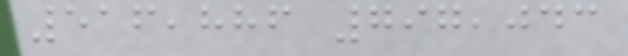516,886 797,043
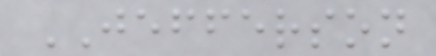JEFFERSON
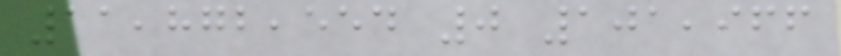11,872,554 0 101,966
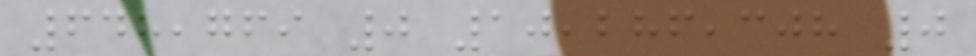648,769 0 10,286,308 0
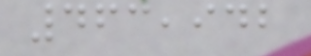463,942
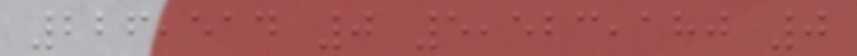226,514 0 5,523,180 0
